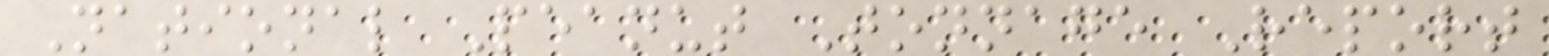National Peanut Tonnage Report
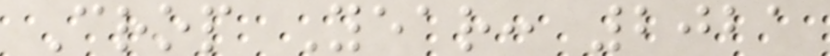Crop Year: 2021
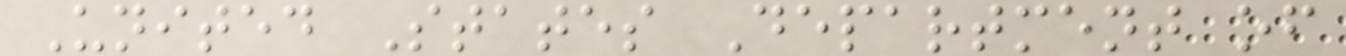United States Department of
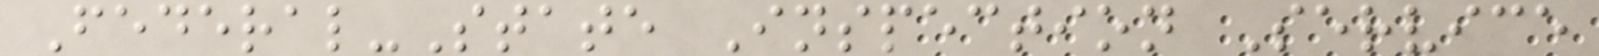Federal-State Inspection Service
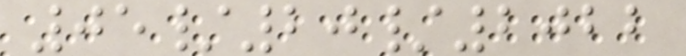05/20/2022
